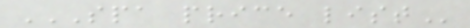SPA PRICE LIST
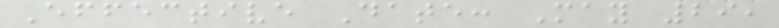Effective Date: May 29,
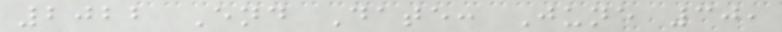2022 End Date: June 30,
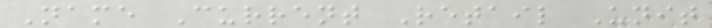Name Current Retail Unit
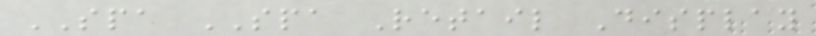SPA SPA Retail Display
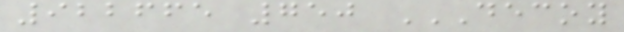922665 750 DECOY
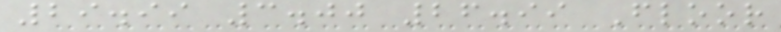29.99 3.00 26.99 Floor
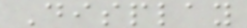Display
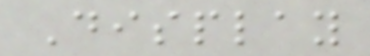Display
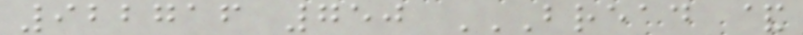922716 750 BREAD &
